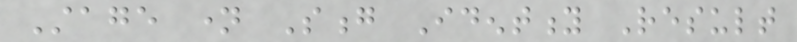Stage name Song Identity Result
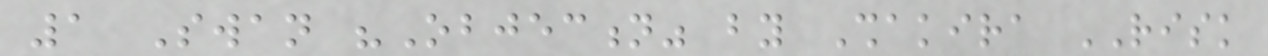1 Swan "Objection" by Shakira RISK
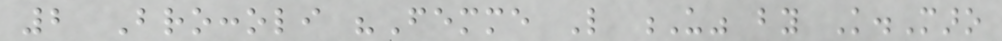2 Broccoli "Femme Like U" by K.Maro
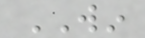WIN
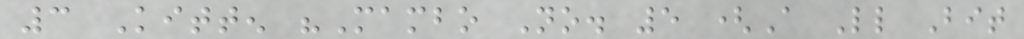3 Kitten "Mambo No. 5 (A Little Bit
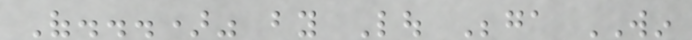Of...)" by Lou Bega WIN
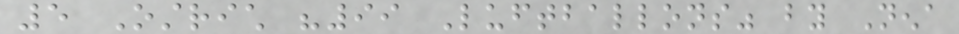5 Ostrich "99 Luftballons" by Nena
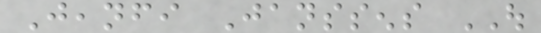Jeanfi Janssens OUT
